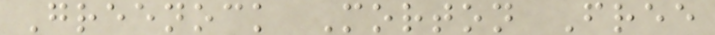Greenock Morton Free
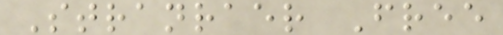Stranraer Free
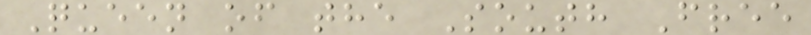Queen of the South Free
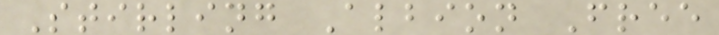Stirling Albion Free
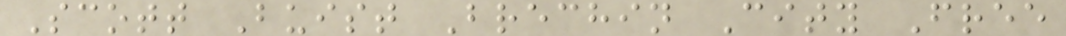Scott Buist Brechin City Free
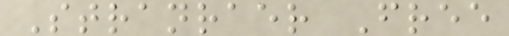Stranraer Free
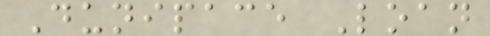Dunipace Loan
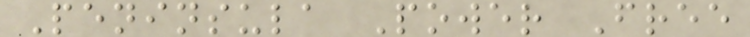Peninsula Power Free
